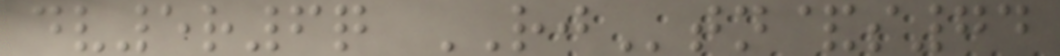dv5r6q RJtn&s74
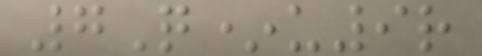7Q*u9r
